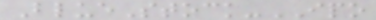BlueStock-IPO
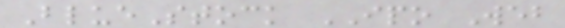BlueStock IPO Web
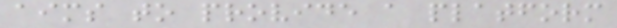aims to provide a platform
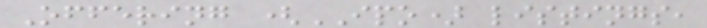Offering (IPO) listings,
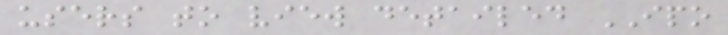users to view detailed IPO
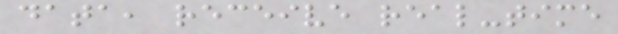data, receive real-time
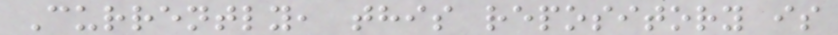Currently, this repository is
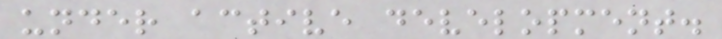under active development.
